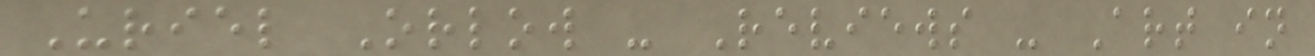Uriel Orlow - Reviews - Art in
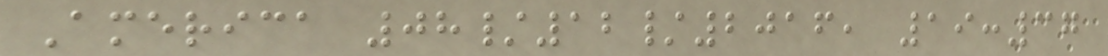America 08/12/2016, 19:37
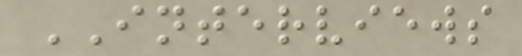INTERVIEWS
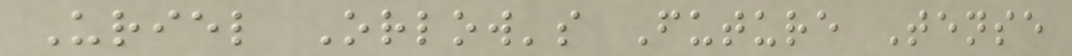Uriel Orlow's Future Tense
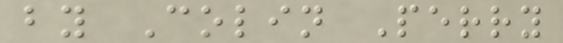by Colin Perry
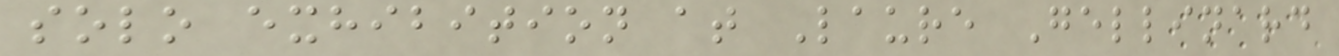solo exhibition at Laure Gellinard
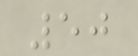50
